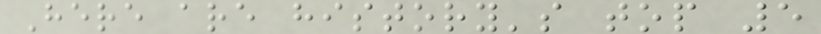Here are history's top 5
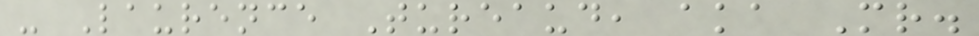- Laurence Tureaud, aka Mr.
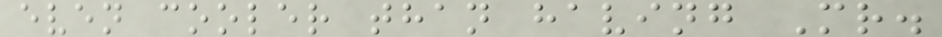even cooler than having Mr.
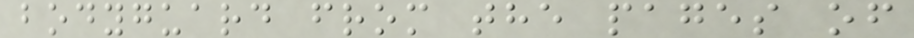bodyguard from the pages of
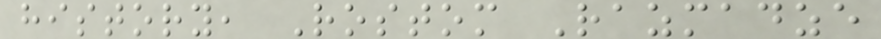history, Rostom Razmadze
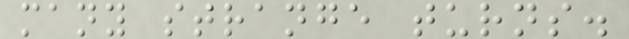many strange turns.
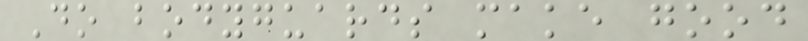Do bodyguards make good
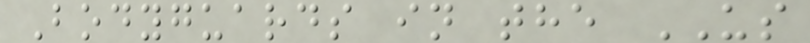Bodyguards in the US
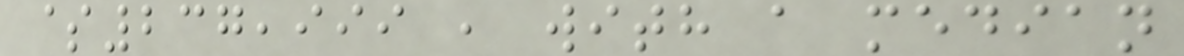$237,999 , with a median
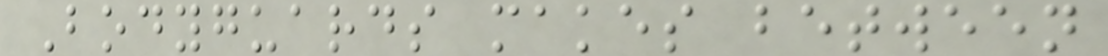Bodyguards makes between
